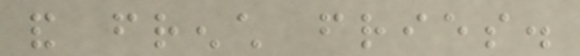and french fries.
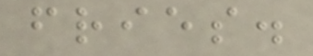fries.
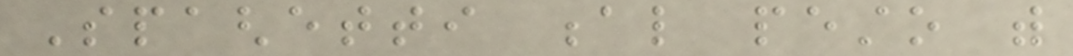Spaghetti al pesto with
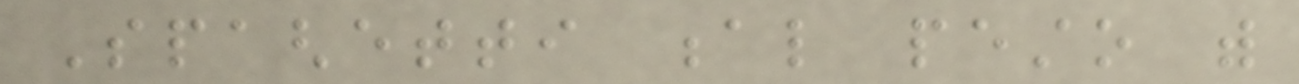Spaghetti al pesto with
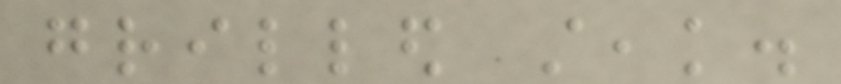grilled steak.
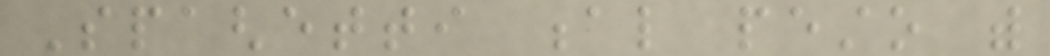Spaghetti al pesto with
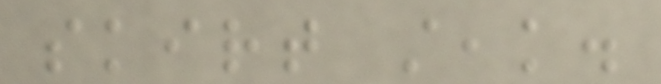skirt steak.
